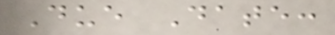Due Date:
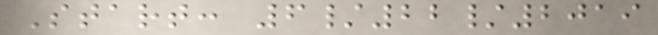Start: 6/22/2019
